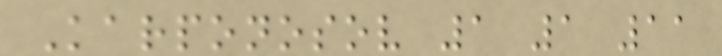Karponosov 1 1 11
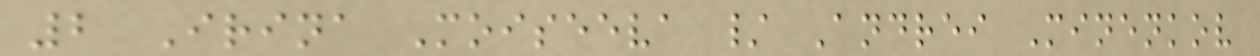2 Irina Moiseeva / Andrei Minenkov
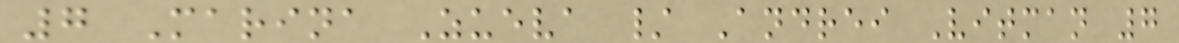7 Marina Zueva / Andrei Vitman 7
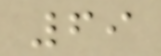69
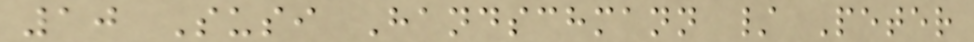10 Susi Handschmann / Peter
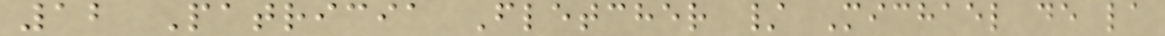12 Patricia Fletcher / Michael de la
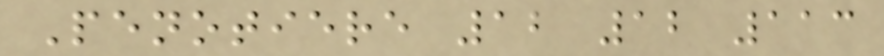Penotiere 12 12 113
